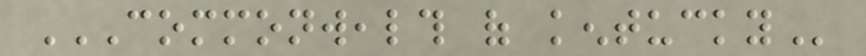COMMONWEALTH OF KENTUCKY
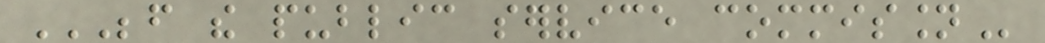BEFORE THE PUBLIC SERVICE COMMISSION
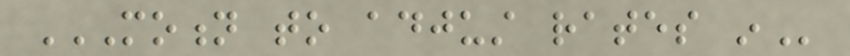MOTION TO ADJUST RATES IN
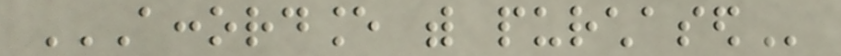ACCORDANCE WITH PURCHASED
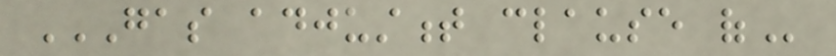GAS ADJUSTMENT CLAUSE OF
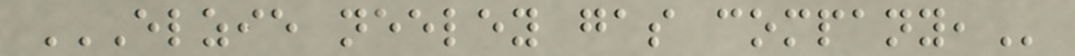ELZIE NEELEY GAS COMPANY,
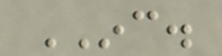INC.
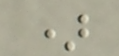)
